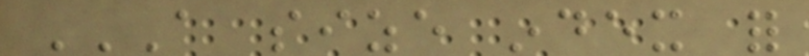A SIZE INDEX FOR
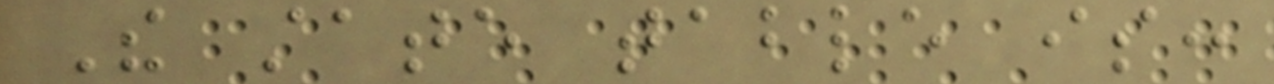The state table is:
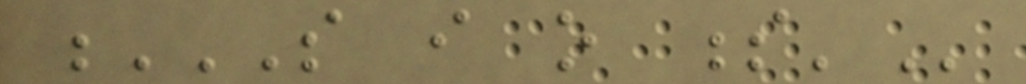S I O S'
